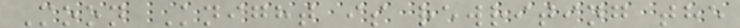Moon Knight is rewriting the
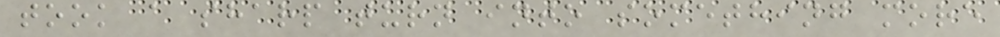took a sharp turn into something more
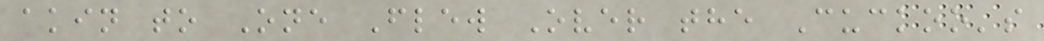akin to One Flew Over the Cuckoo's
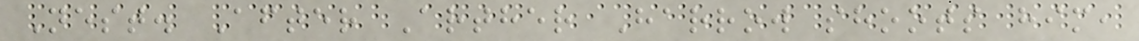Nest. After Arther Harrow shoots him,
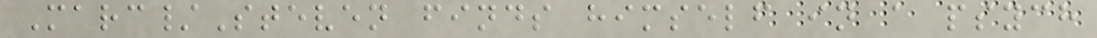Marc/Steven finds himself in a psych
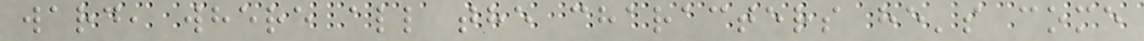ward, where all the characters he's come
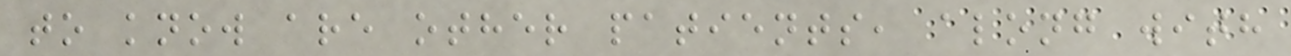to know are other patients, along with
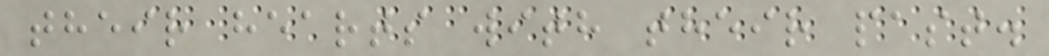their hearts with their past.
